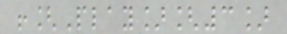![Play][3]
